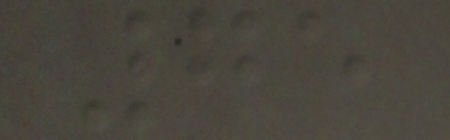75
